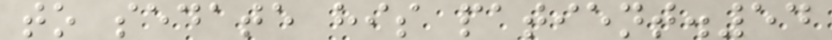to sedate his patient.54
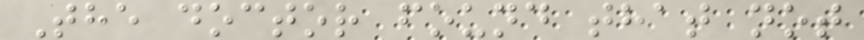The doctor found that not
